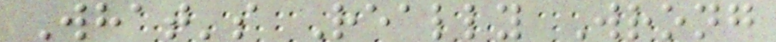What's Really Wrong
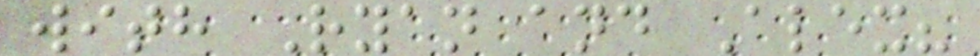with Ryan and Alex?
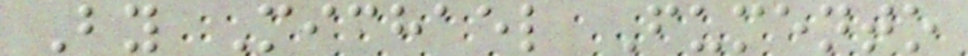By Michael Fumento
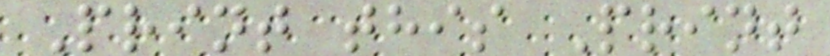Print this Print
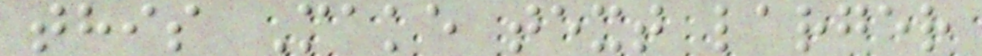this Make text larger
